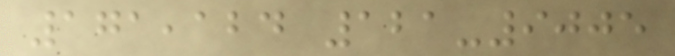171,124 121-9005
